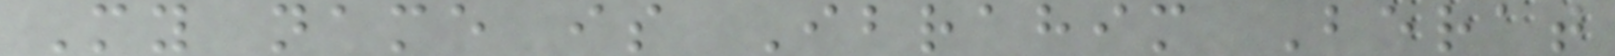My name is Ibrahim Berat
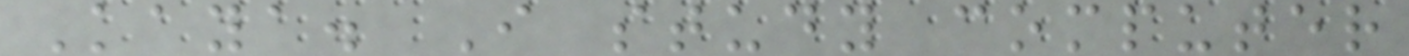Kaya. I study computer
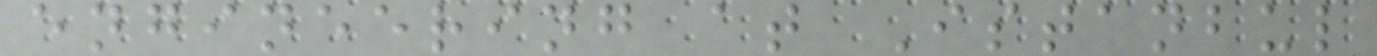engineering at Istanbul
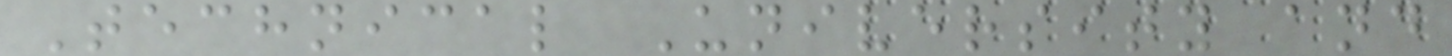Technical University and
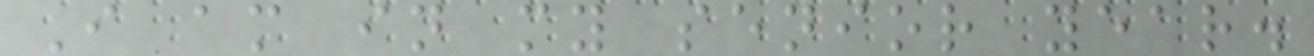I am in my senior year.
